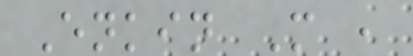Enkin M ,
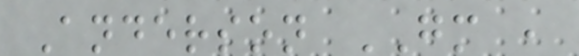Anderson GM ,
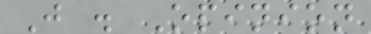J . Opinion
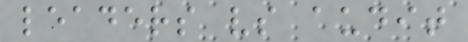leaders vs audit
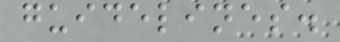guidelines.
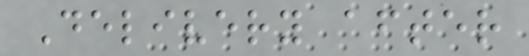Delivery after
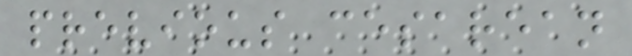previous cesarean
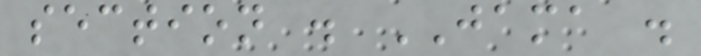section . JAMA .
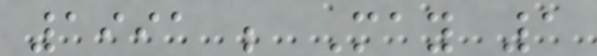1991 ; May 1
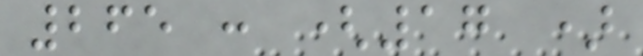265 : (17 )
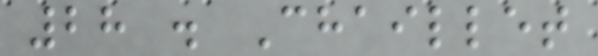28 . Chaillet
